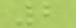2
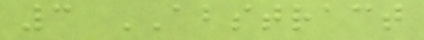3 ABSTRACT
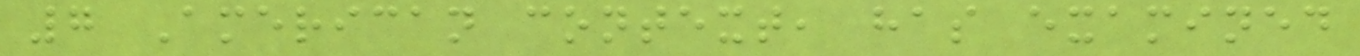7 American context, has examined
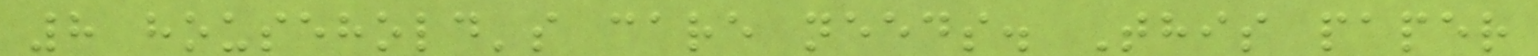8 household's care needs. This paper
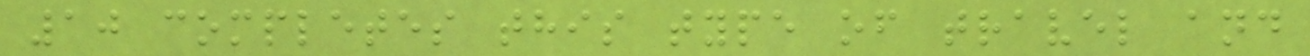10 completes this type of travel and
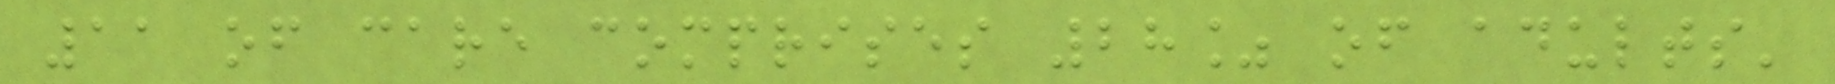11 of care comprises 28% of adults'
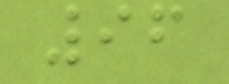96
